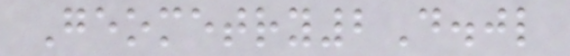Geometry2D.jl
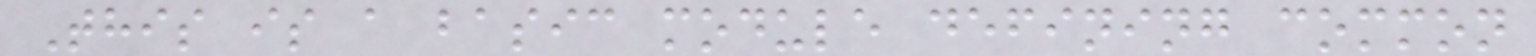This is a basic module defining common
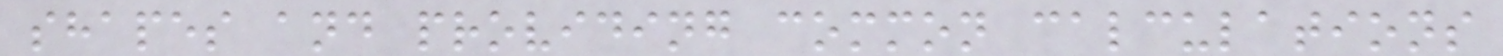shapes and providing common calculations
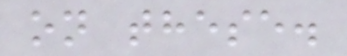on these.
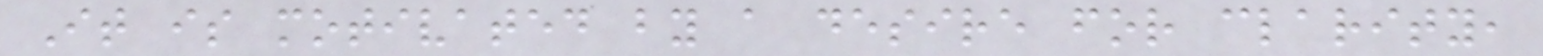It is motivated by a desire for clarity,
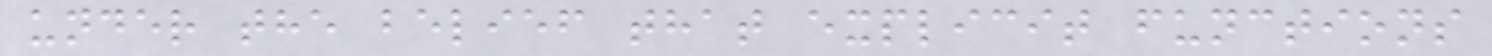under the belief that explicit functions
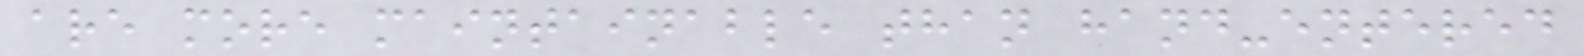are more maintainable than hand-entered
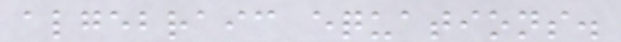algebraic equations.
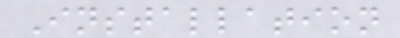Installation
